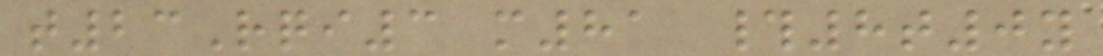t23Rqi3 m81 #8t0y
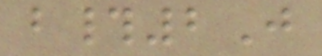b#2J
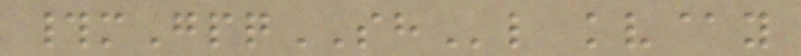#mGpqSHl kv@y
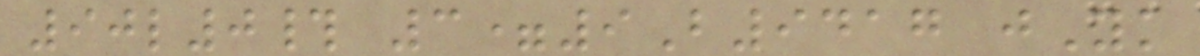90l0# 3=9B9417 jYk
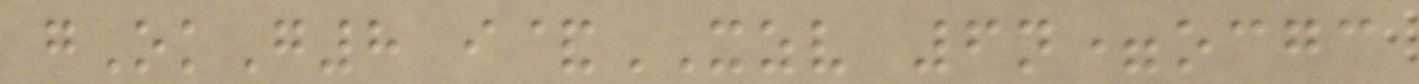gOkG8 i&XZV 6n=ocgc
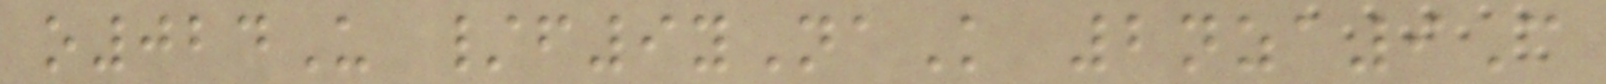o024U /f9yNaK 2nza9C
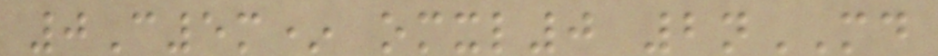0C5m* omxl0 2nMD
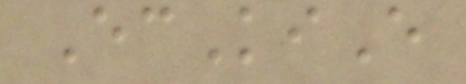EcKiE
